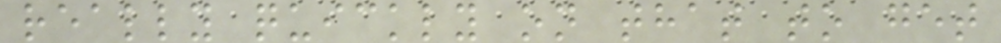really quickly on that to get
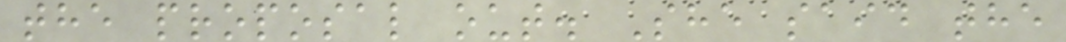the proposal out. She said the
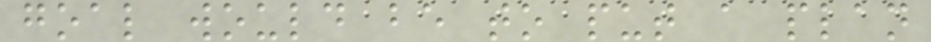goal would be to put a plan
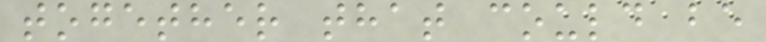together that could be
